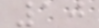10
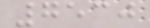7530
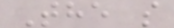The s
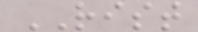RIST
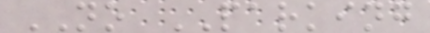NO PARKING
